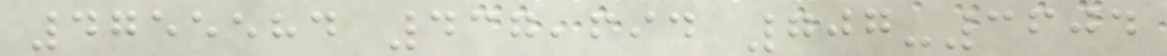4755584 437,694 707-3604
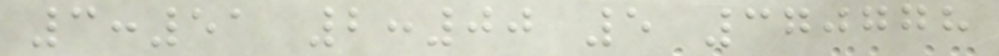3:51 2:00 5 370778
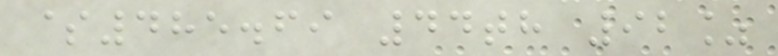$485.69 44th 92%
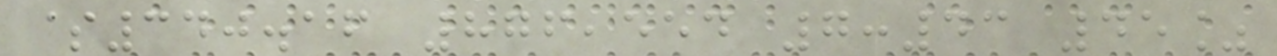$340.16 876,554 7:43 45%
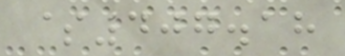$407.18
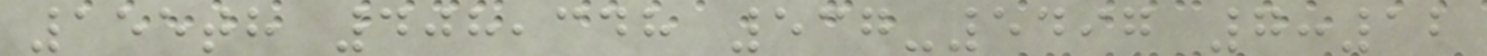155th 408,348 537-5497 7:12
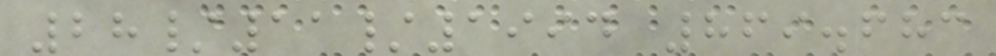28/11/1994 869.683
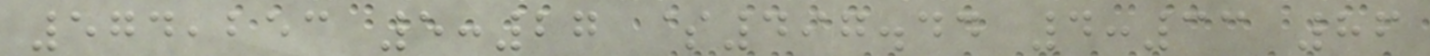574,253 5:27 $497.44 4:33 86
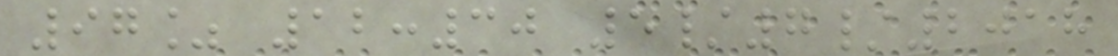97% 12:30 5/7/2018
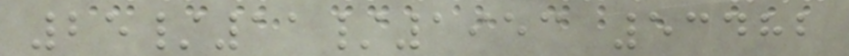25/11/1953 53482
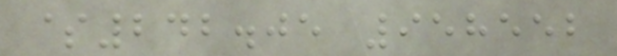$242.05 958552
